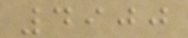4900
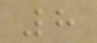8
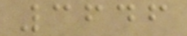3646
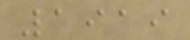1919
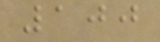100
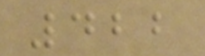422
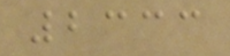2333
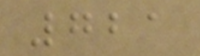721
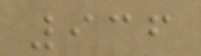936
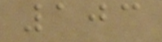103
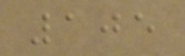105
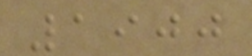1900
